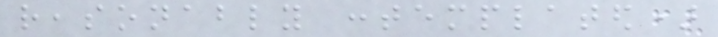reasonably contemplated)
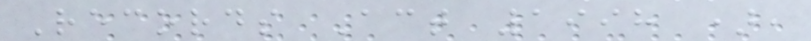Records Act 1998 ),
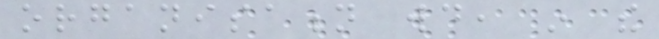organisation would, in the
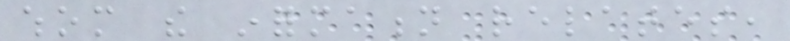whom the information relates,
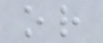or
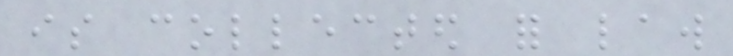is collected for law
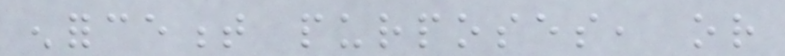enforcement purposes, or
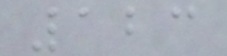123
